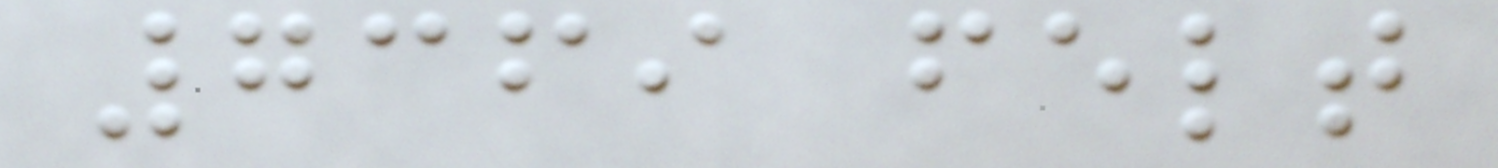7369 felt
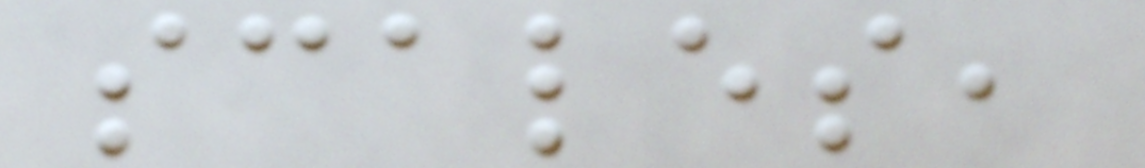scales,
